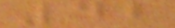42
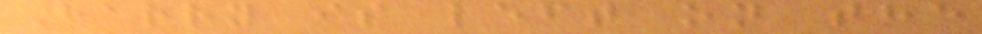Harry is left on the
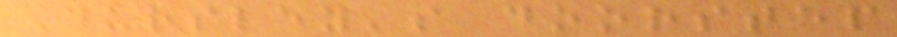Dursley's doorstep
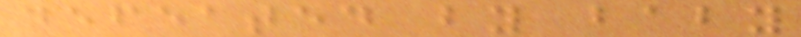defeated by baby
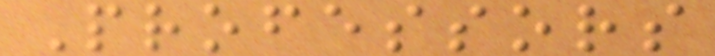Professors
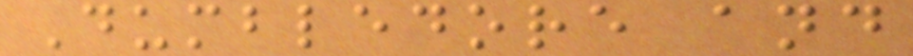Dumbledore and
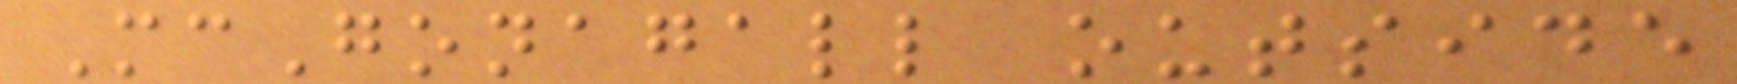McGonagall outside
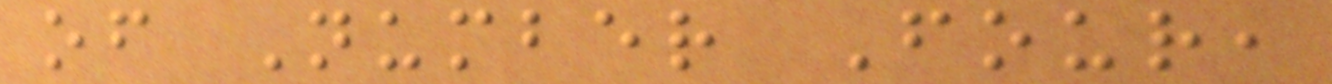of Number Four,
